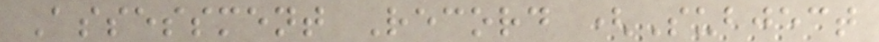Assessment Record (Subject
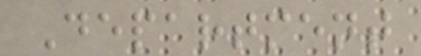Department
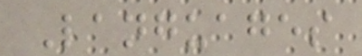Languages
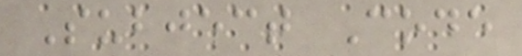Subject Code
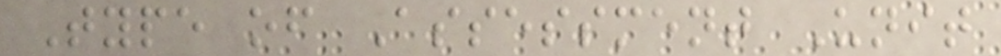Type of Assessment Unit
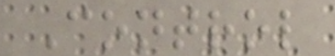Control
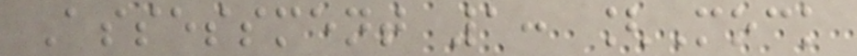Assessment 1: [Mock
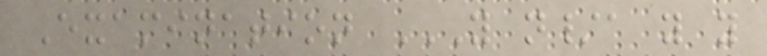Examination Y N/A Y Y
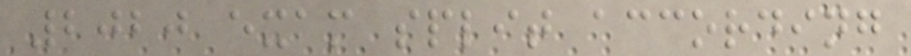2020 exam split according
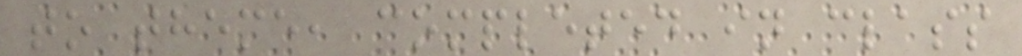to theme, completed in class
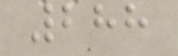288
